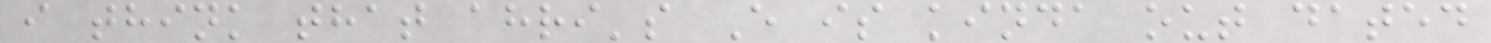i think that ahri's E is kinda out dated
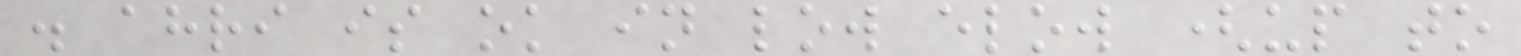. ahri is ok in low elow (up to
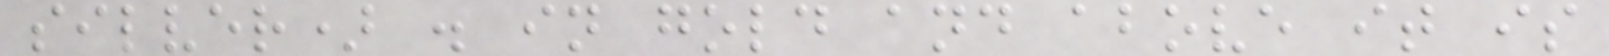silver) . in gold and above it is
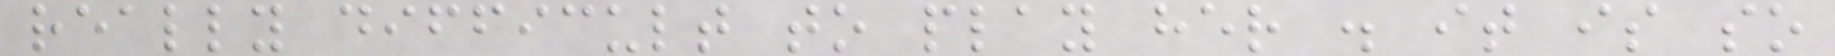really difficult to play her . it is so
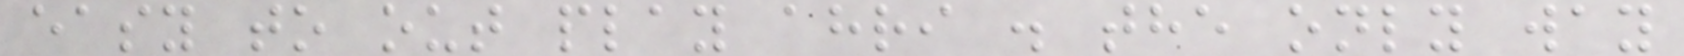easy to out play ahri . the only way
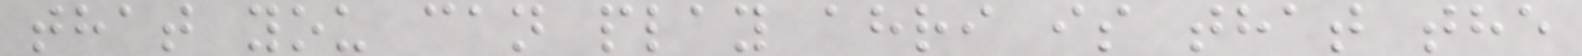that you can play ahri is that the
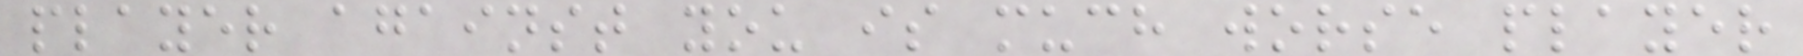player against you is much worse player
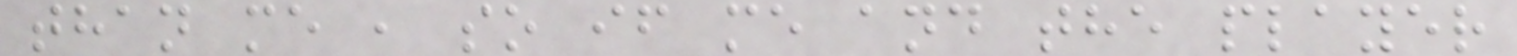than me , so if me and the player
